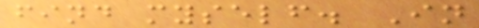find myself. In
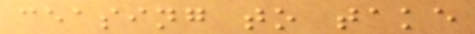ceasing to take
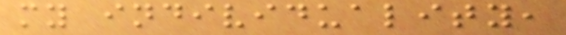my individuality,
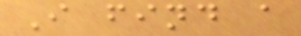I find a
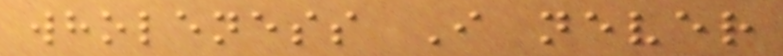wholeness I never
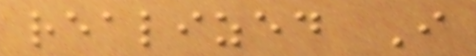realized I
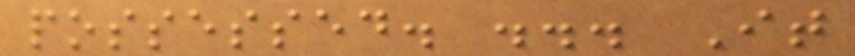possessed. ... It
